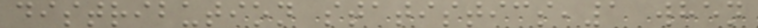distribution statistics,1 when
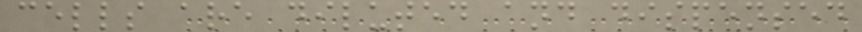cells are diluted and dispensed
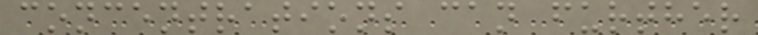concentrations can further
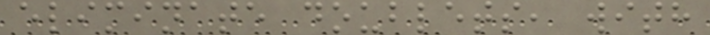eliminate doublets, with
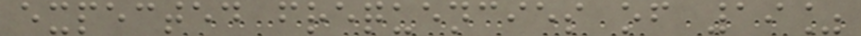expected frequencies of 19%
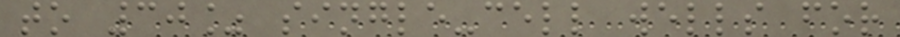to 30% single-cell wells for
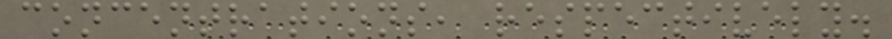concentrations, respectively.
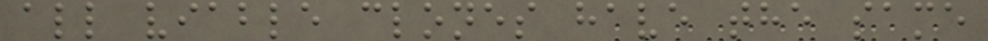all viable clones have the same
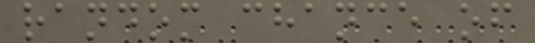random chance of
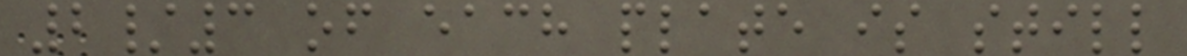2/3 of each plate is still
